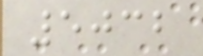5032
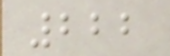222
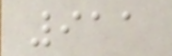911
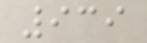939
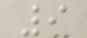9
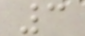3
